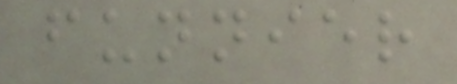funnier
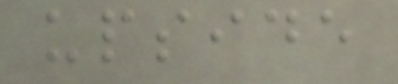upside
